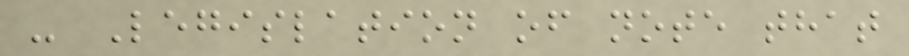- Legislation of note that
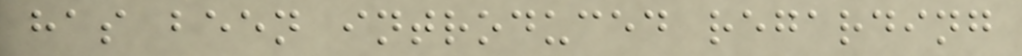has been introduced regarding
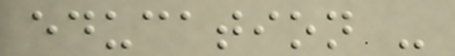education -
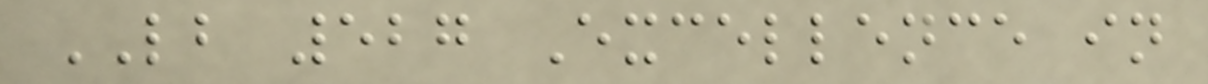LB 527 Excellence in
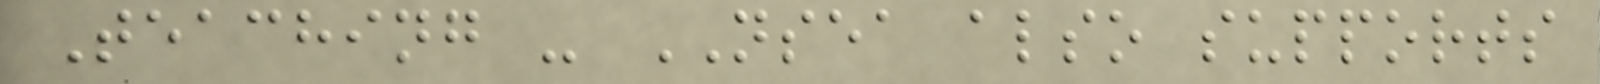Teaching - NSEA also supports
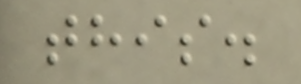this.
